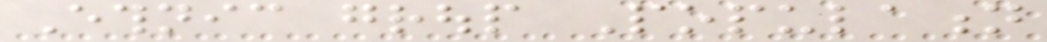Ethnic group Population
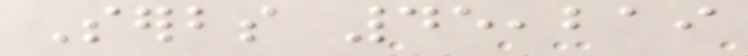Serbs 45,219
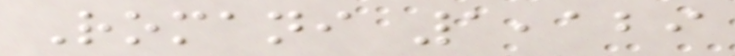Romani 1,129
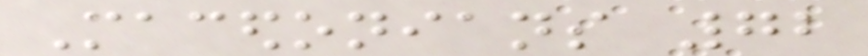Macedonians 72
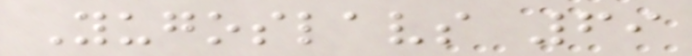Yugoslavs 69
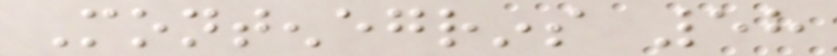Montenegrins 58
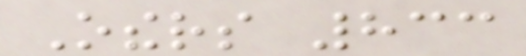Others 833
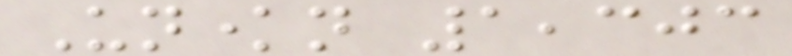Unknown 1,303
